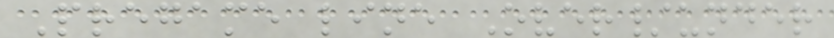Pregame line Over/under
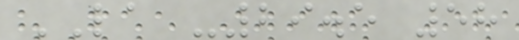LA -29.5 58
